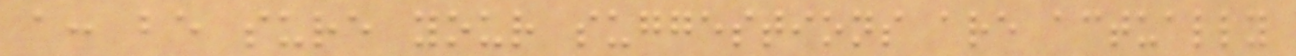a: be sure your suggestions are actually
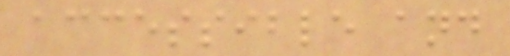accessible and
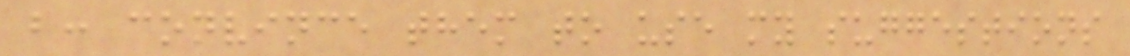b: convince them to use my suggestions
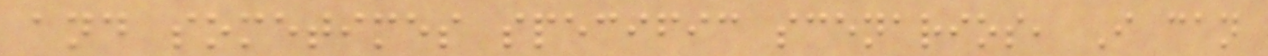and sometimes specific scenarios, I can
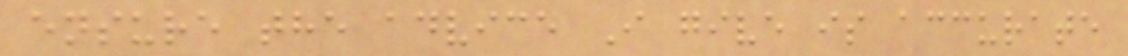ensure the advice I give is accurate
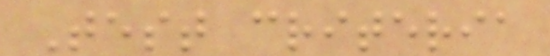Test criteria
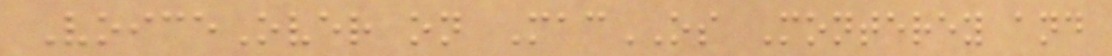VoiceOver on MacOS Monterey and
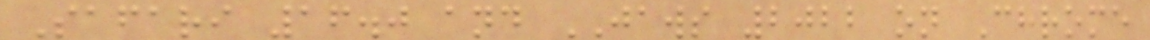Safari 16.0 and JAWS 2022 on Chrome
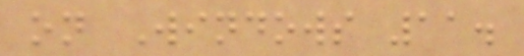on Windows 11.
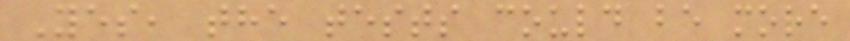Yes, the tests could be more
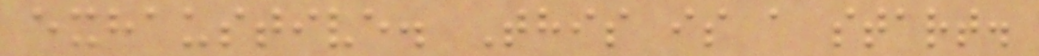exhaustive. This is a start.
